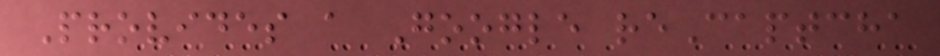Provides a Google reCaptcha
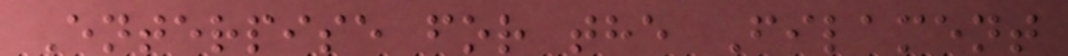Enterpise for the Filament
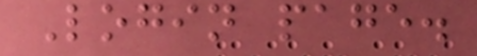Login page.
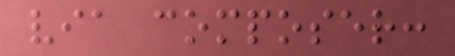via composer:
